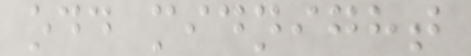odd midnight
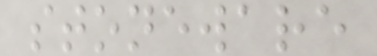stoneware
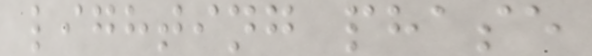lighting phase
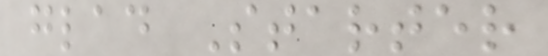glad Starter
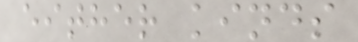either kinds
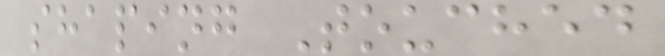shaping Touched
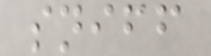sniff
